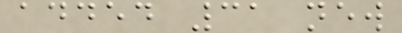added 31 new
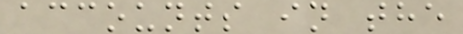accounts in the
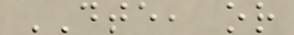DTE, or
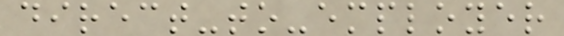direct-to-employer
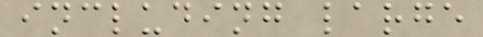including large
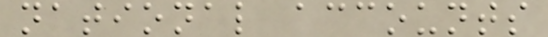national accounts
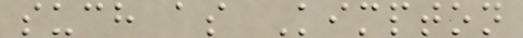such as Kimpton
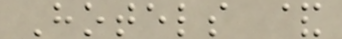Hotels &
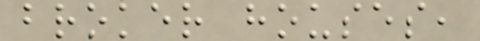broker houses,
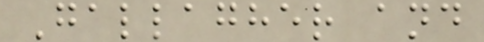Gallagher and
